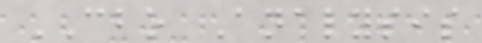CBO Analysis
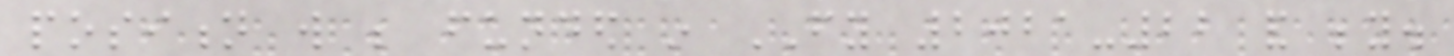position will be funded in FY 2021-22 and beyond.
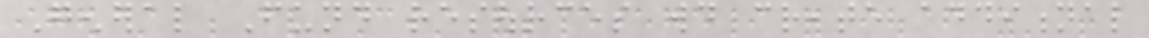General Fund resources would create additional
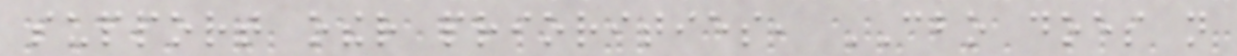support other priorities, CBO does not
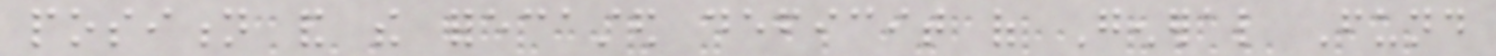position and the forecasted deficit of General Fund
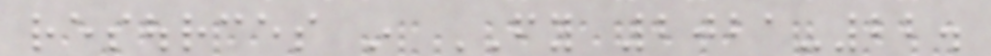resources in FY 2021-22.
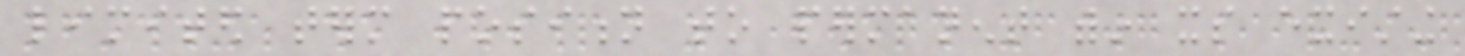limited term position to permanent within its existing
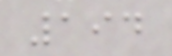194
